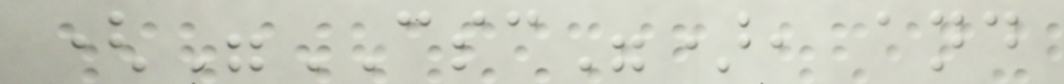("CSC"), and
